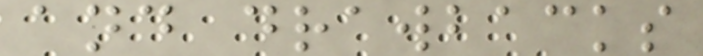and drawbacks
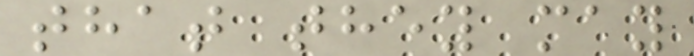that they may
